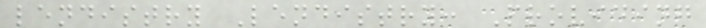lendistry Lendistry: Providing
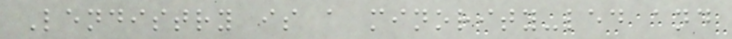Lendistry is a minority-led and
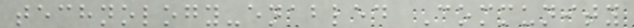technology-enabled Community
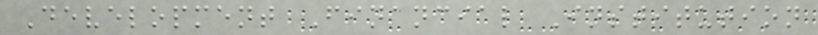Development Financial Institution
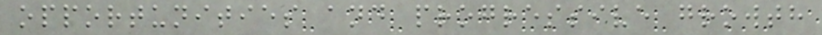opportunities and progressive growth
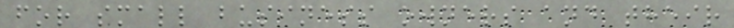for small business owners and their
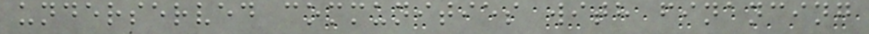underserved communities with financing
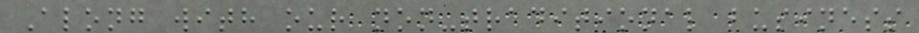Along with our non-traditional business
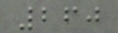260
